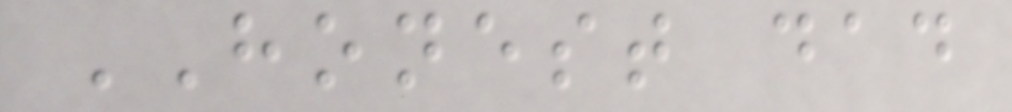HONEST dad
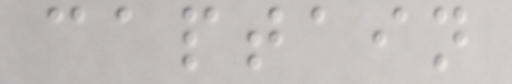captain
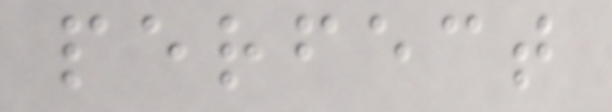perfect
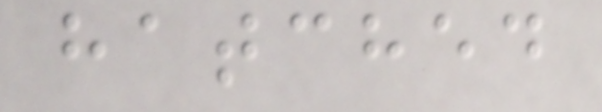hatched
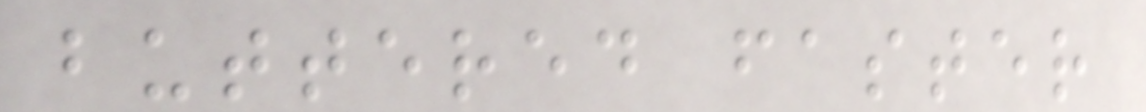buttered faster
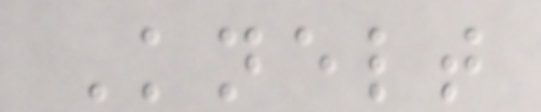Knelt
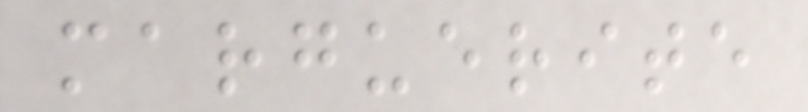marguerite
